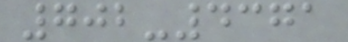702-4371
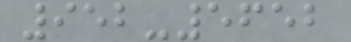952-5652
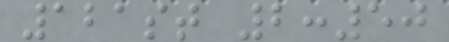121st 2:50
